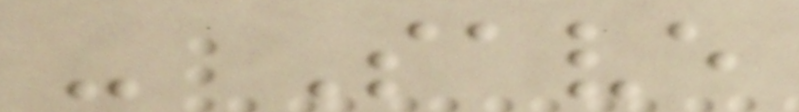- Save
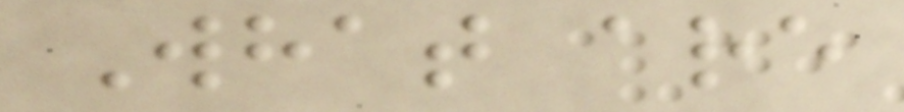What are
